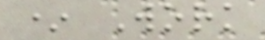* Work
